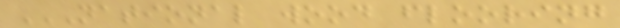NATIONAL WOOD FLOORING
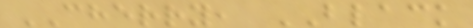CHERRY, BLACK
